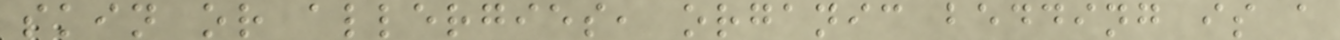skin or allergies, organic bedding is a
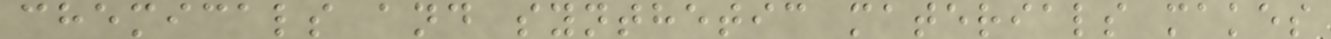chemicals and synthetic materials makes
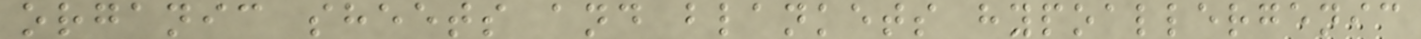organic sheets and blankets hypoallergenic
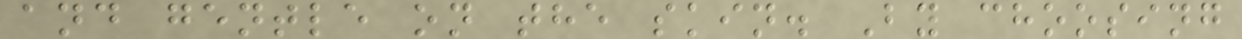and gentle on the skin. By choosing
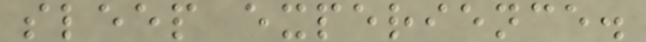sleep experience.
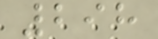298
